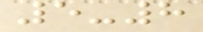5-8
